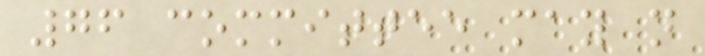76 committee may not
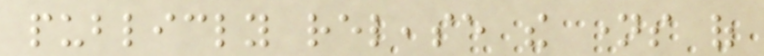publicly release the names of
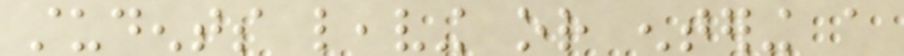students leaving or entering a
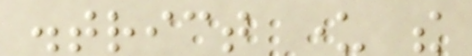district under the
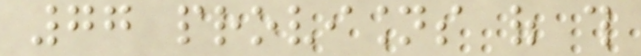77 provisions of this
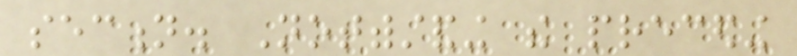section. Notwithstanding the preceding
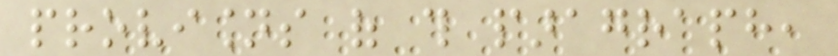provisions of this paragraph,
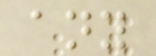any
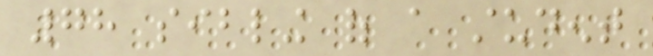78 sibling of a student
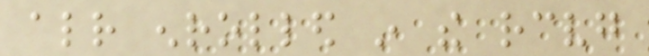already enrolled in the receiving
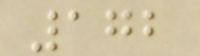172
